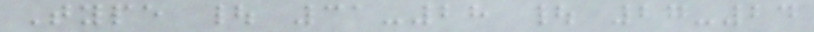Type | 31-28 | 27-24
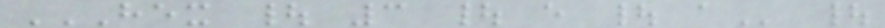HEX | 3 | E | A |
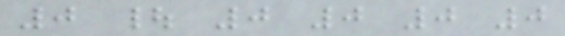0 | 0 0 0 0
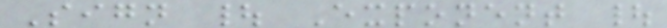Sign | Exponent |
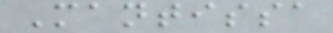Mantissa
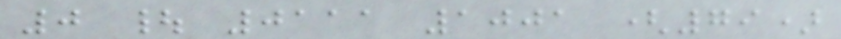0 | 0111 1001 (79)
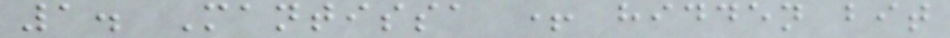1. Mantissa + hidden bit
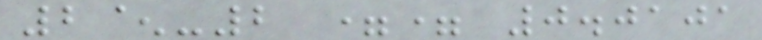2^-2 == 0.0101
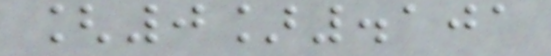[0].101
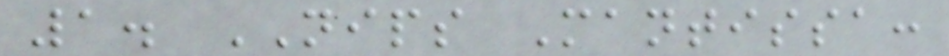1. NIPS Mantissa:
